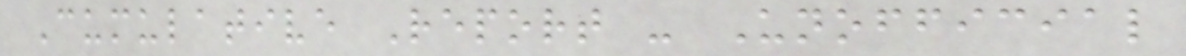Cumulative Report - Unofficial
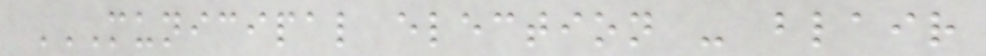MUNICIPAL ELECTION - BLAIR
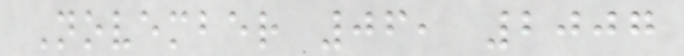November 06, 2007
